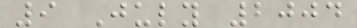9 July 2004
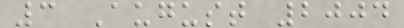3 August 2004
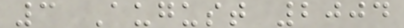3 August 2004
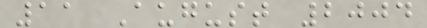11 August 2004
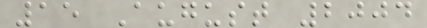15 August 2004
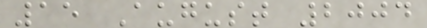15 August 2004
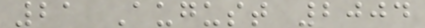21 August 2004
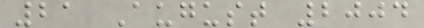21 August 2004
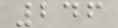246
